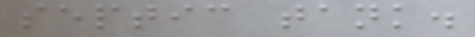septic tank.
